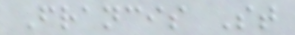Francis St
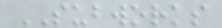SUBWORKS
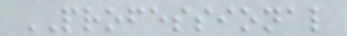PROFESSIONAL
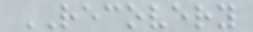RECOVERY
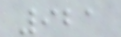921
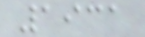1931
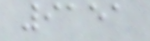9151
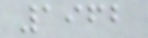1962
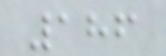186
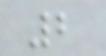2
